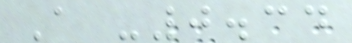A -0.34
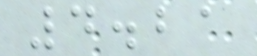4.21
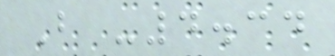B -4.34
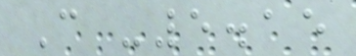C -5.15
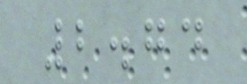2.74
